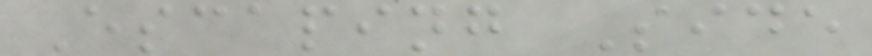Escaping Side
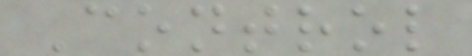Control
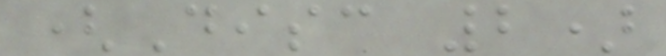(Disc 2)
